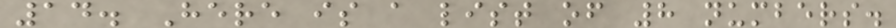14. Here is a list of 8 numbers.
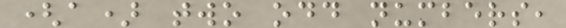(a) two odd numbers,
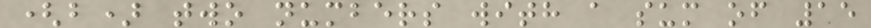(b) two numbers with a sum of 15
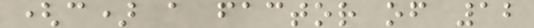(c) a factor of 12
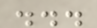...
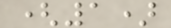(1)
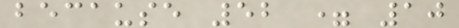because 52 = 10
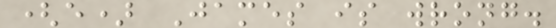(e) James is wrong.
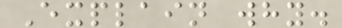Explain why.
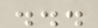...
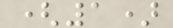(1)
